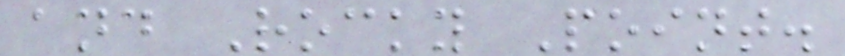and Rocky Point.
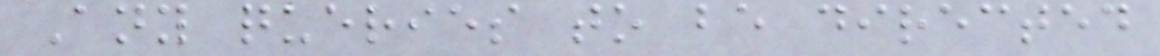Any queries to be directed
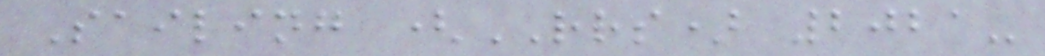Sailing (RRS) 2021-
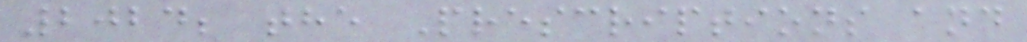2024; the Prescriptions and
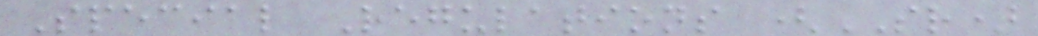Special Regulations (SR)
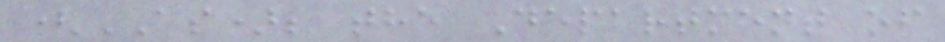(AS); the Department of
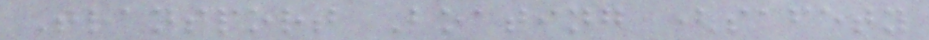Transport Boating (safety
